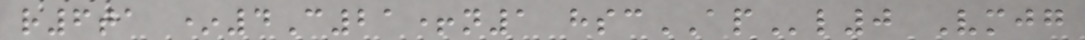r6ta *4C21+n1 hscAPl0 Vmjg
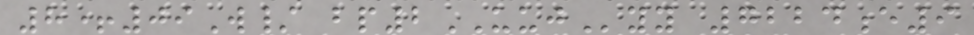8+09W/ bp2UUJyy 7224e9
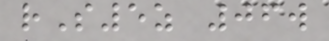rS5z 06w
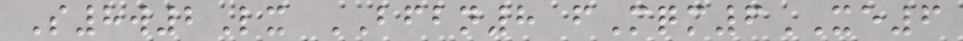S8w2Lx BFBN8 fMqm6XE6
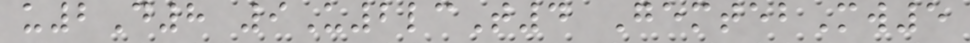u2D8 9U2lcT4 GemtebMw5
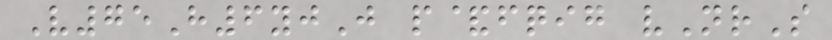V75H6yjJ p&fqig vNrS
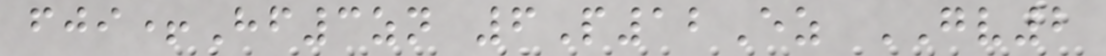fji+Hf3zn 6P12Ez GV2
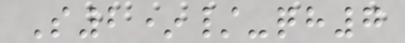S2*/-qh7
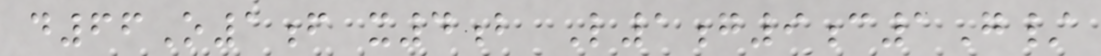d66O1f x4b L1g9c1G/
